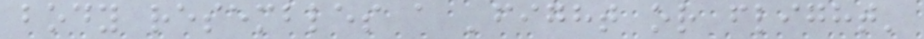body resembles a 'fight or flight'
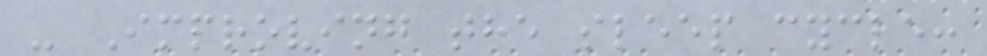- Improving the sleep cycle:
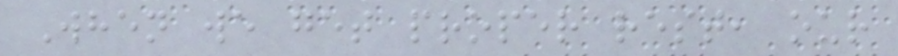When we get proper rest, our
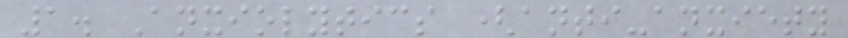1. Anxiolytics (anti-anxiety
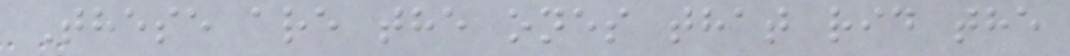These are the ones that rid the
